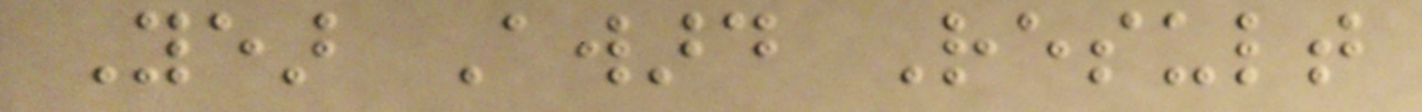Year Award Result
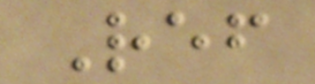Ref
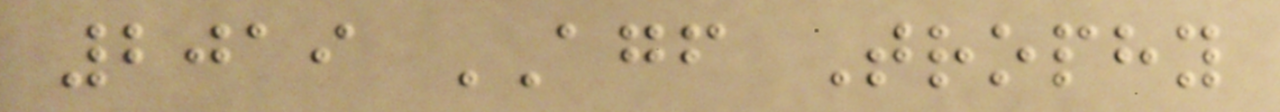2019 AGF Trophy
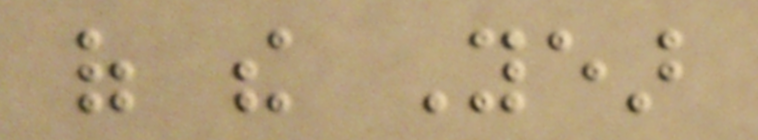of the Year
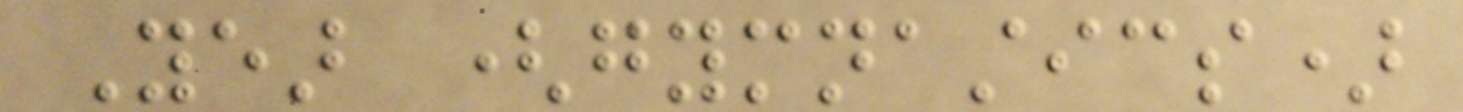Year (gymnastics)
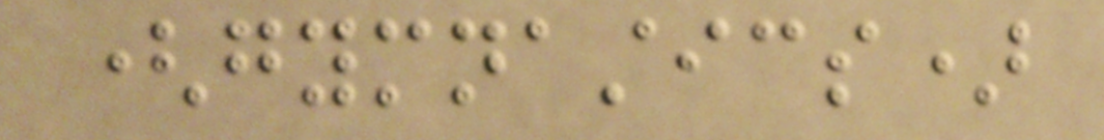(gymnastics)
